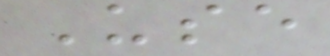Use
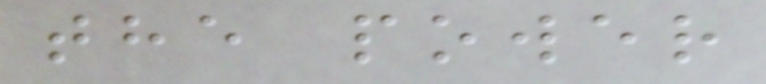the power
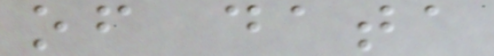of data
